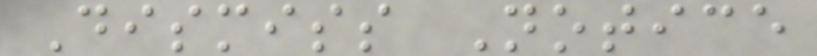Dismiss Notice
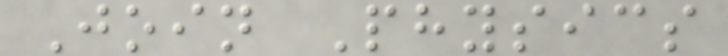Join Physics
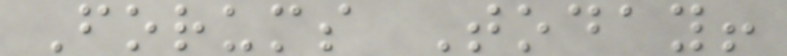Forums Today!
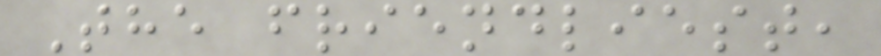The friendliest,
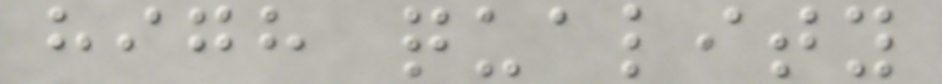high quality
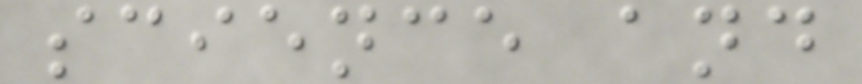science and
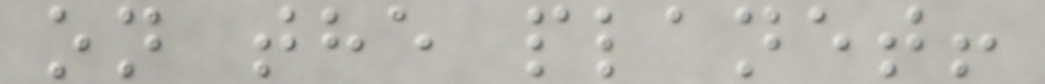on the planet!
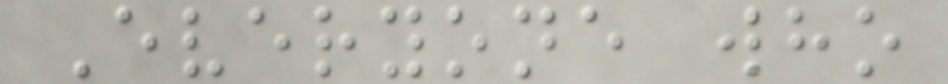Everyone who
